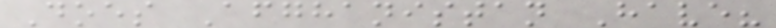Does Afghanistan Have?
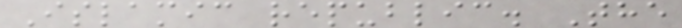Islamic republic. The
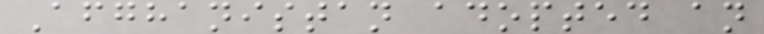Afghanistan adopted an
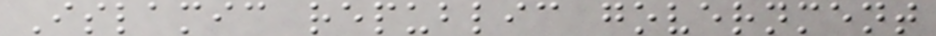Islamic republic government
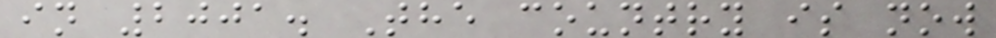in 2001. The country is now
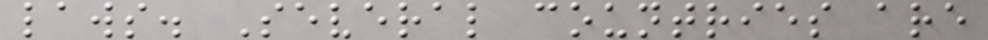laws. Several countries are
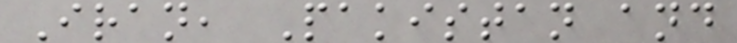Iran, Pakistan and
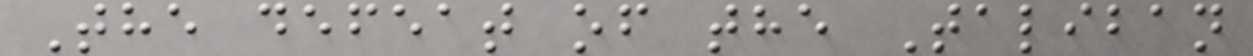The defeat of the Taliban
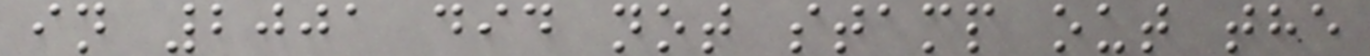in 2001 did not stamp out the
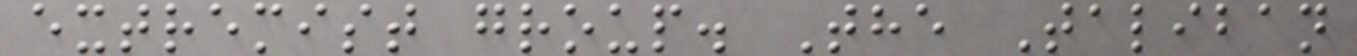extremist group. The Taliban
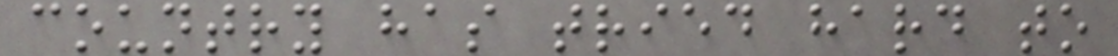country has tried hard to
